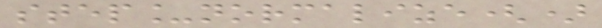step_normalize()
